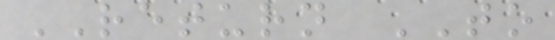RETURN TO
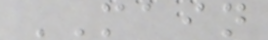MAIN
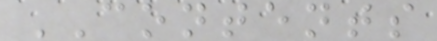CONTENTS
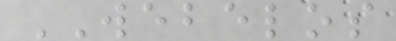WEBELOS
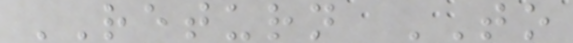RETURN TO
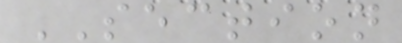SECTION
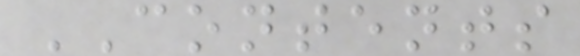CONTENTS
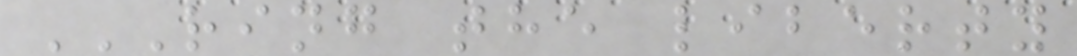RING THE LIBERTY
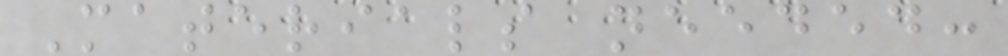Materials needed:
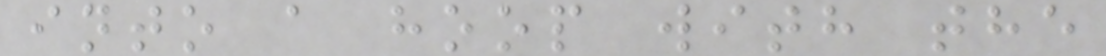into a hoop with the
